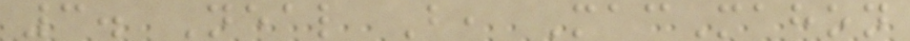3. Neal B, MacMahon
